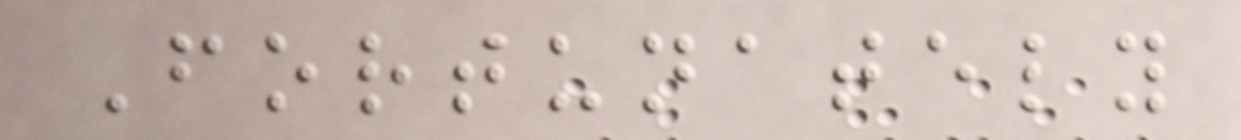Fortunately
